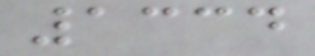1334
